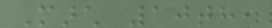March 10th,
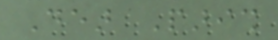Dear Parish
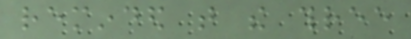reminded that the three
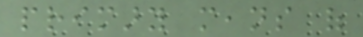primary means of
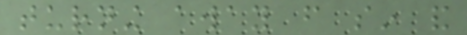turning away from sin and
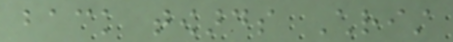back towards Christ
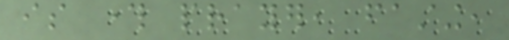is through prayer, fasting,
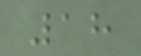18
